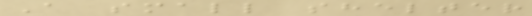A small shelter
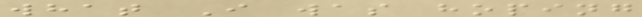what I was hoping
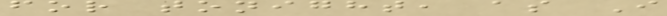for tonight, as I
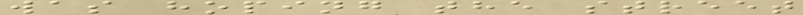was hoping the street
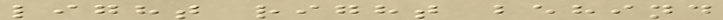light right behind
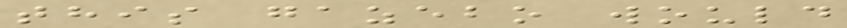this gazebo would
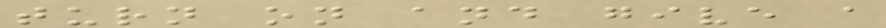turn on and give a
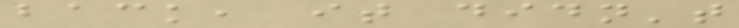back, it didn't
